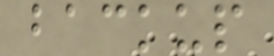backup
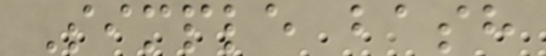Simple bash
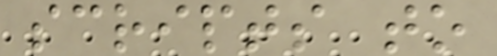scripts to
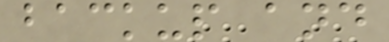backup and
